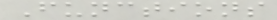Functions
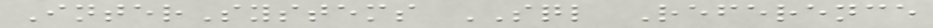InterSystems SQL Reference
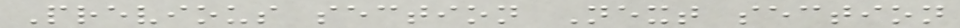Previous section Next section
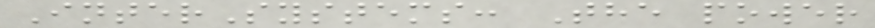InterSystems: The power
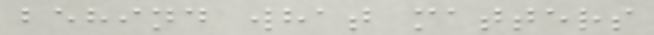behind what matters
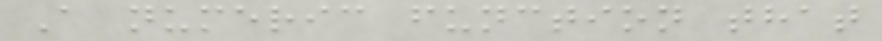A numeric function that
